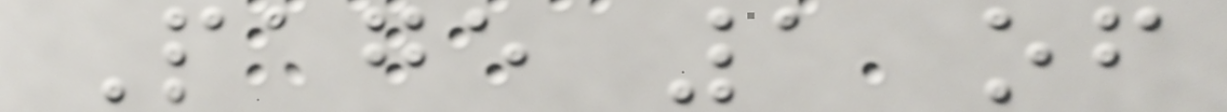Page 1 of
